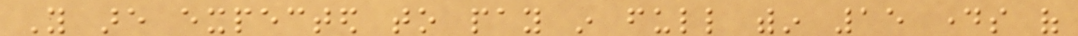You are expected to pay in full within 15 days of
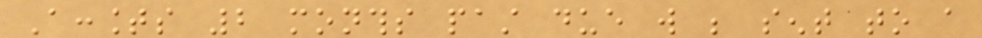Accounts 2 months past due will be sent to a
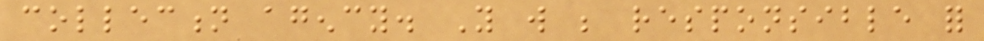collection agency. You will be responsible for
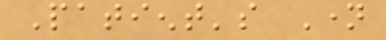Patient's Name
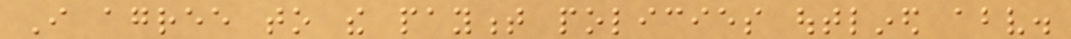I agree to the payment policies outlined above.
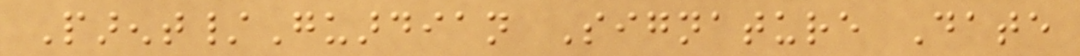Parent/Guardian Signature Date
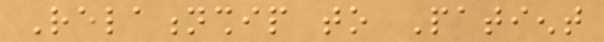Relationship to Patient
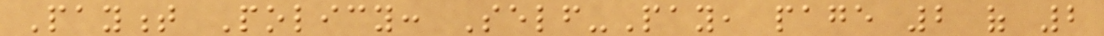Payment Policy: Self-Pay, page 2 of 2
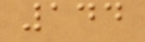144
